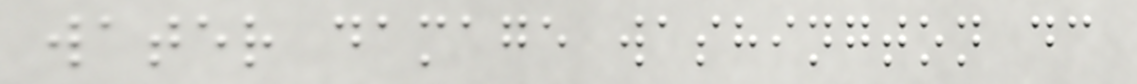water damage washington dc
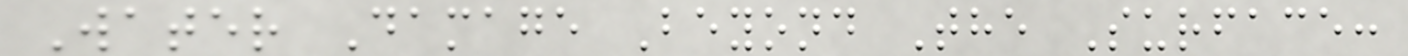Water Damage Beyond The Surface:
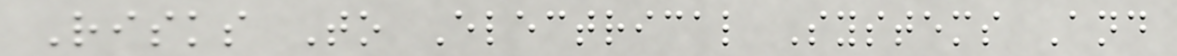Risks To Electrical Systems And
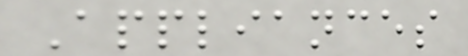Appliances
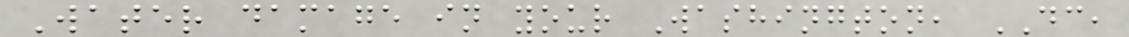Water damage in your Washington, DC,
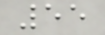55
